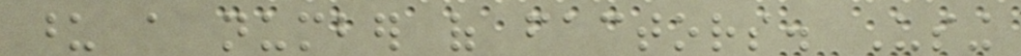upon a number of factors. Using
